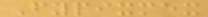Fypixmex
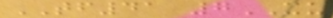TF41 7XU
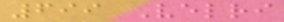699 Velri
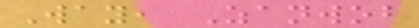Way, Zanwob
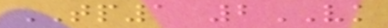TP1 2VK
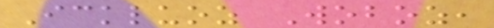Ickluoz Woboz,
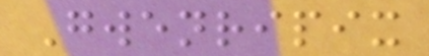Gwenripix
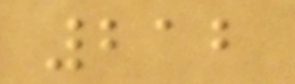212
